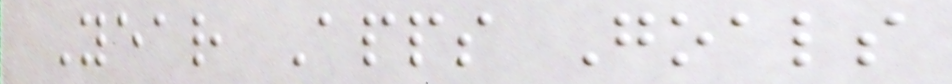Year Apps Goals
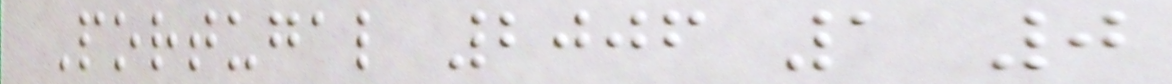Portugal 2006 1 0
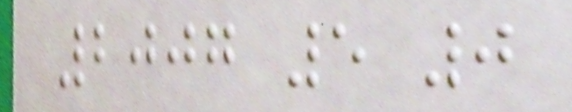2007 5 0
